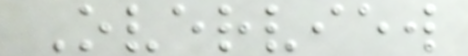Overview
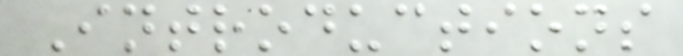Introductions
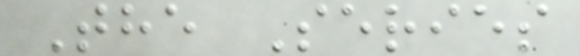The Series
